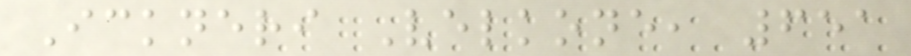Ickneri Velkone, 651
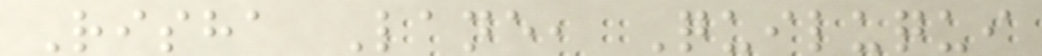Risha Lane, Quiluqui
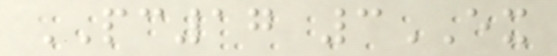PC17 3EX
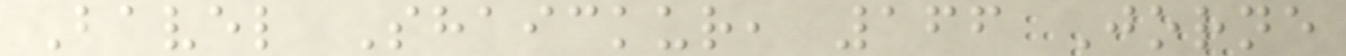Bavel Shaickur, 166 Jorne
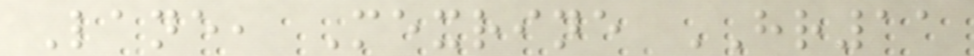Lane, Mexrine HR11
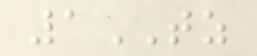1TZ
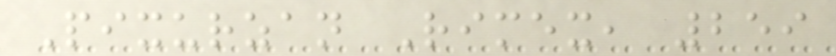Pixurzan Rimex, 259
